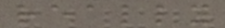really
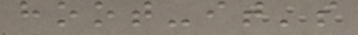hoot-it's
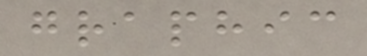graphic
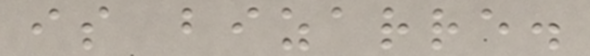is bizarre.
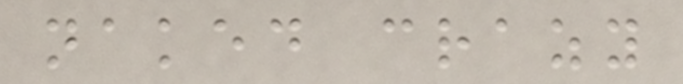naked crazy
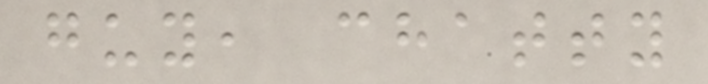guy, chatty
